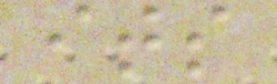its
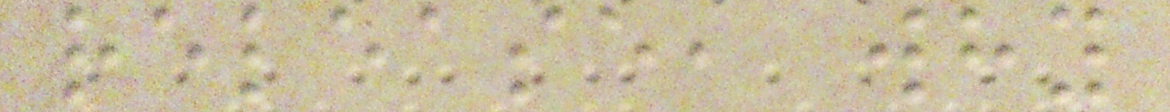release, why
